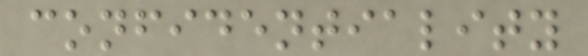confidentiality
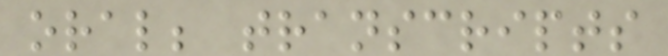oral; transcripts
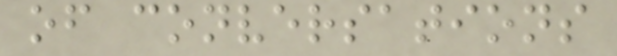of conversations
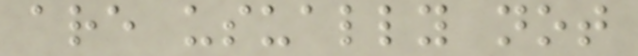are usually not
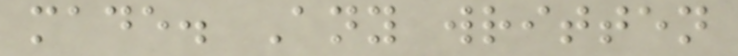made. Any written
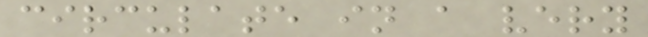circulate in a very
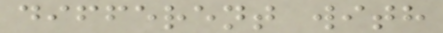different with
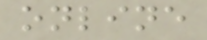online
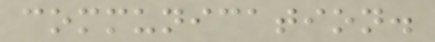communication.
